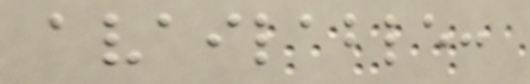available:
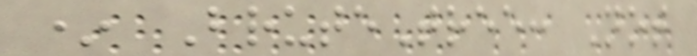* BruteTree: Not
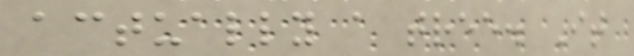actually a tree. It
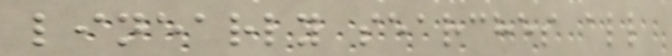linearly searches all
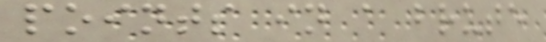points in a brute
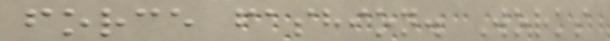force fashion. Works
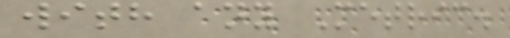with any Metric.
